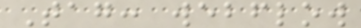Tag: webflow
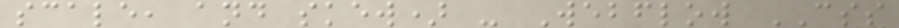scale, and skew) - Webflow CSS
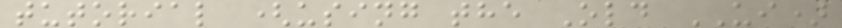tutorial (using the Old UI)
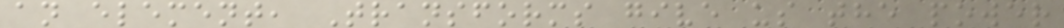an element, Transforms give us the power
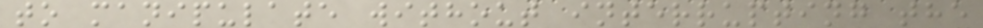to manipulate without interrupting the
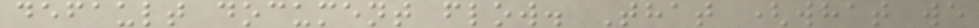default document flow. That (what we
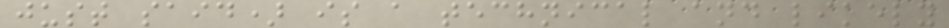just said) is a technical and likely
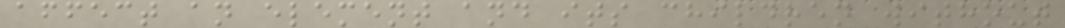affect an element and its children without
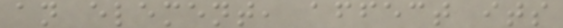an element, affect its
